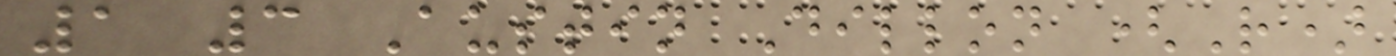1 3 Austin Dillon (R)
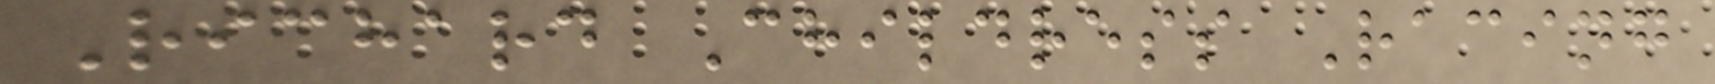Richard Childress Racing
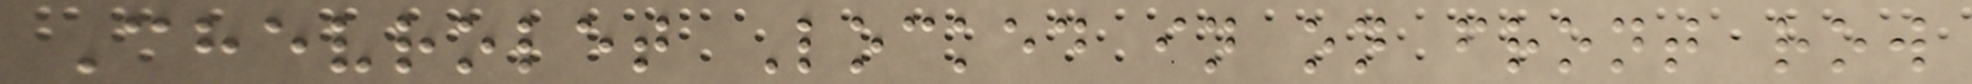Chevrolet Locked in on front row
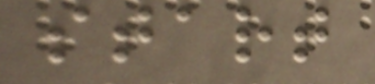start
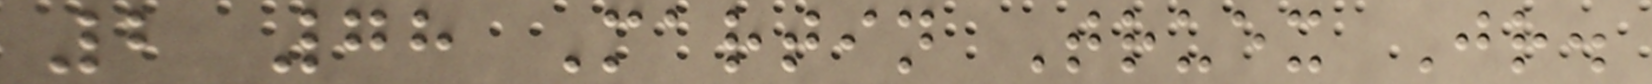2 78 Martin Truex Jr.
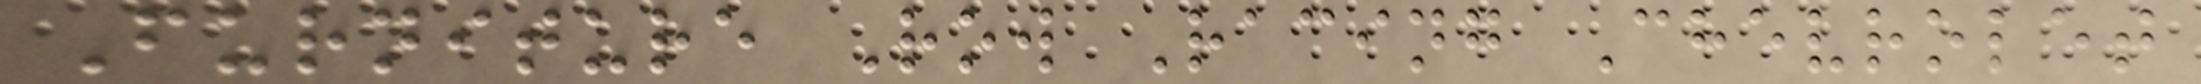Furniture Row Racing Chevrolet
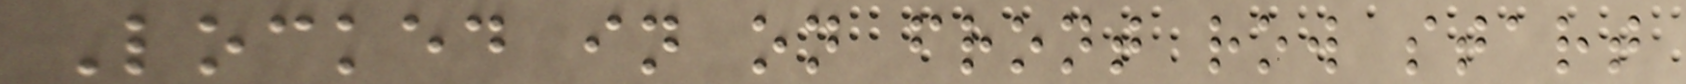Locked in on front row start
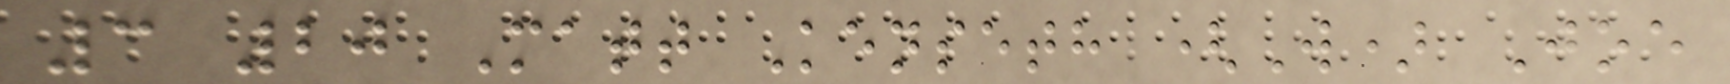3 20 Matt Kenseth (W) Joe
